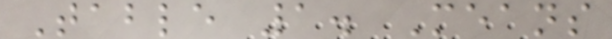Table 1. Means
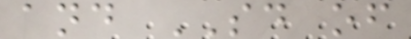and SD of
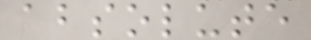absolute
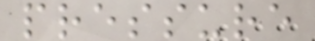pressure
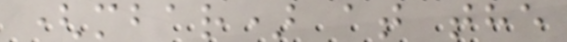(mbar) at the
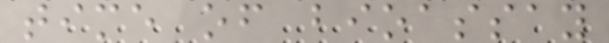time of bioassay
